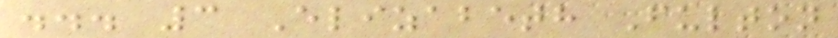... 3 Elizabeth Fulton
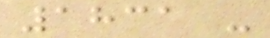1831 -
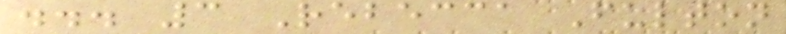... 3 Rebecca Fulton
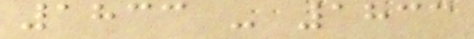1833 - 1833
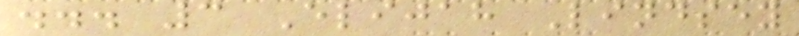... 3 Elijah Lindsey
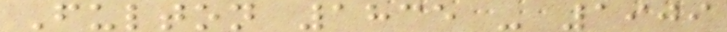Fulton 1835 - 1909
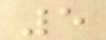5
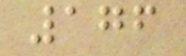176
